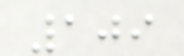109
